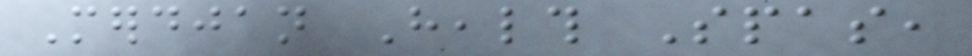Merdjan Health Spas,
